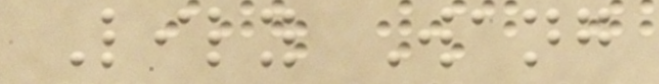Lily Wang
